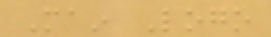Main Logo
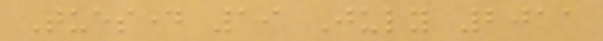Tuesday 19 July 2011
